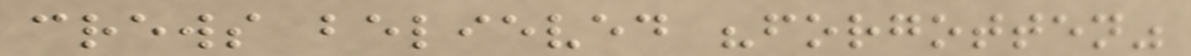crews believed "forgotten"
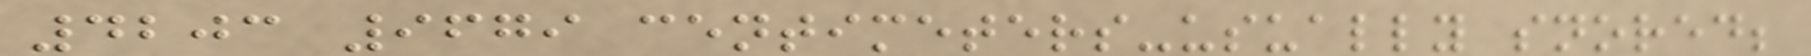4203 9679 centimeters-usually snored;
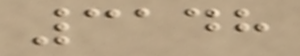3148
